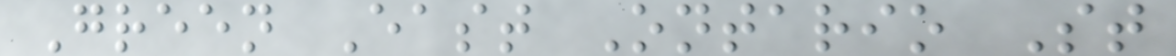Green East Ontario St
